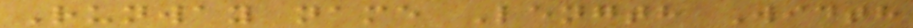Runway name Length Width
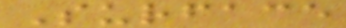Surface
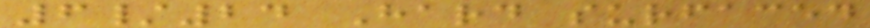6/24 Hard surfaced
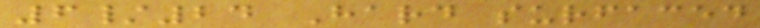6/24 Hard surfaced
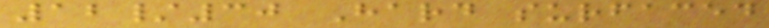12/30 Hard surfaced
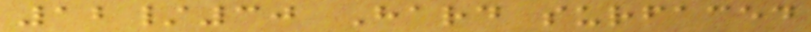12/30 Hard surfaced
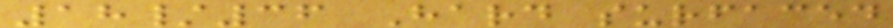18/36 Hard surfaced
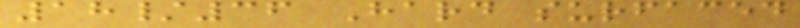18/36 Hard surfaced
